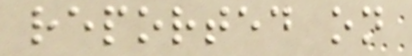reported on
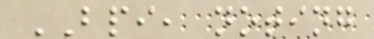BPI, noting
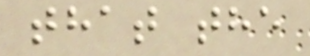that the
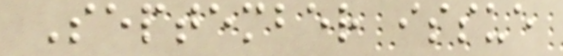September issue
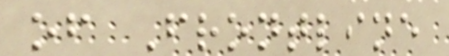of Frontline
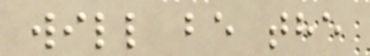will be the
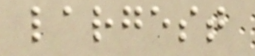largest
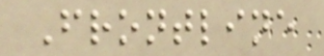Frontline
